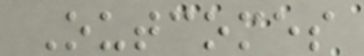Outcomes
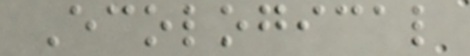Ecological
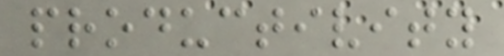productivity
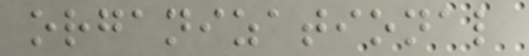organizational
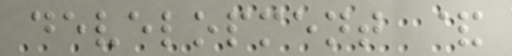development &
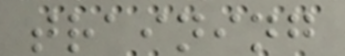training
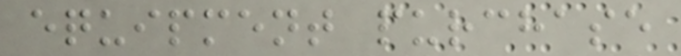equipment purchase
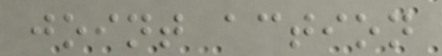joint action
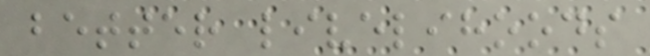better livelihoods
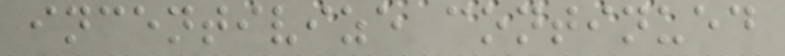incentivize continued
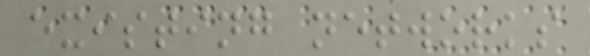existing networks
